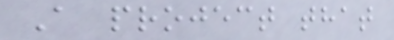A project that
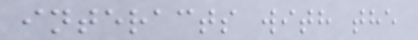interacts with the
